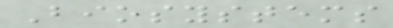Biosystems
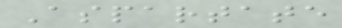Aspartate
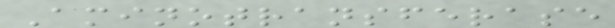Aminotransferase
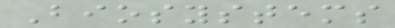Biosystems
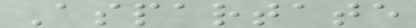Aspartate
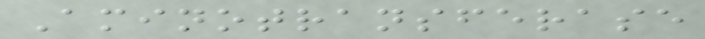Aminotransferase
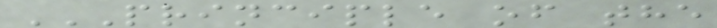PRINCIPLE OF THE
